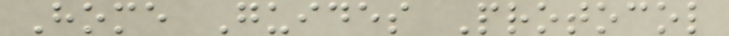Home Guides Protocol
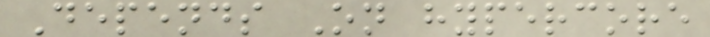Depends On hypercore
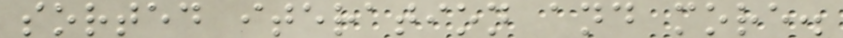sorted iteration and more.
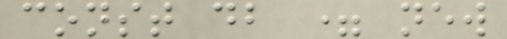const db = new
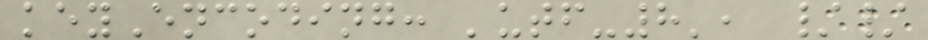keyEncoding: 'utf-8', //
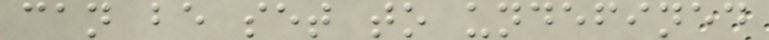can be set to undefined
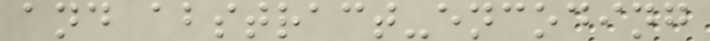and abstract-encoding
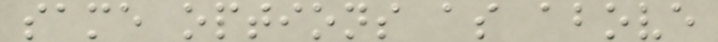same options as above
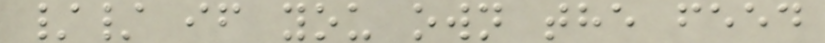// if you own the feed
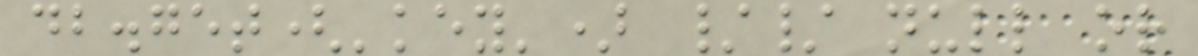db.get('key') // null or
